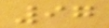97
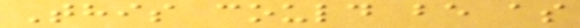This could be as
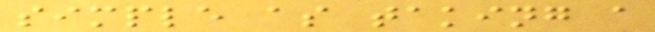simple as taking a
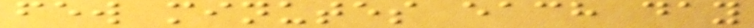few minutes each day
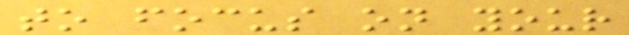to focus on your
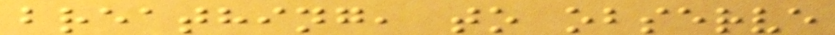breathing, to observe
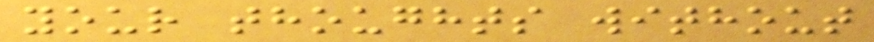your thoughts without
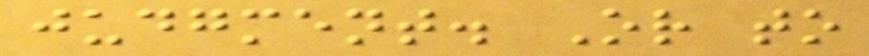judgment. Or to
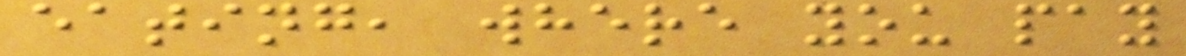eating, where you pay
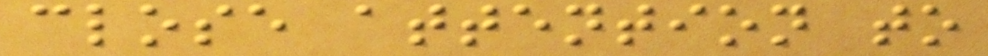close attention to
